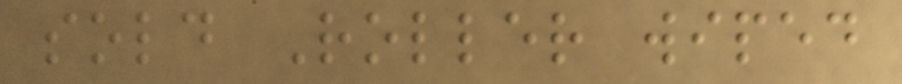sold Roller wiped
